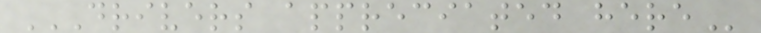DRIVERS APPRECIATED HERE
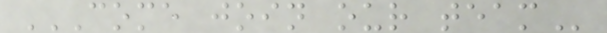COME JOIN OUR TEAM
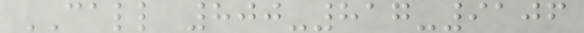CALL 800-817-9106
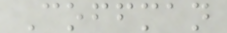Coffman
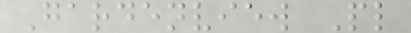Gardenview Pl
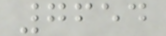7654
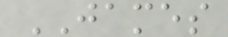JAMES
